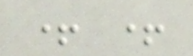+ +
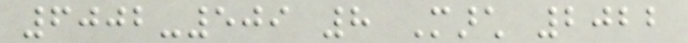6002-509 8 March 2022
